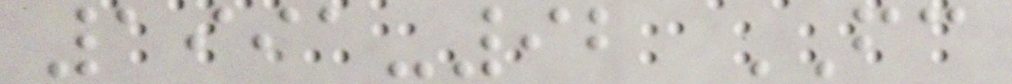1991-92 FC
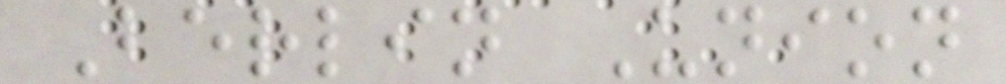Berlin Union
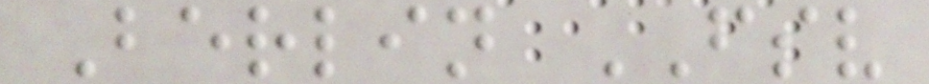Berlin FSV
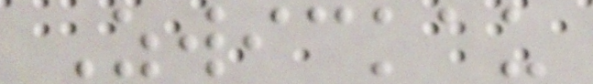Zwickau
